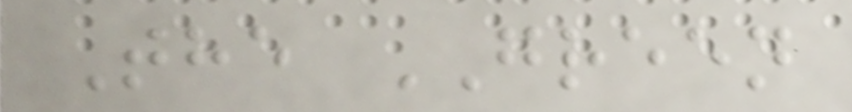The GREEN
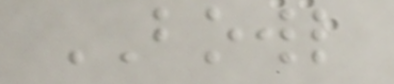BOWL
